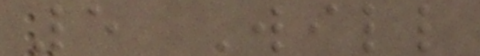5 Will
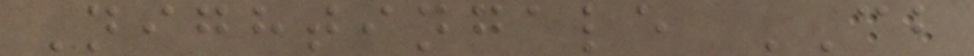Nightingale CB
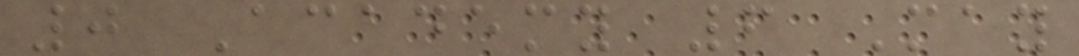0 Academy 6 May
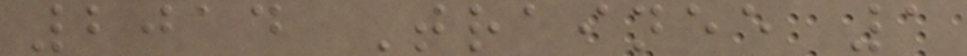2014 Trainee 1
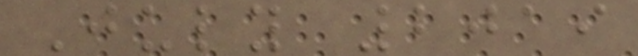July 2019
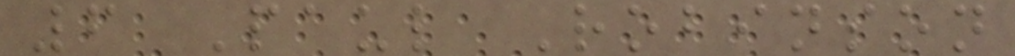6 Paul Robinson
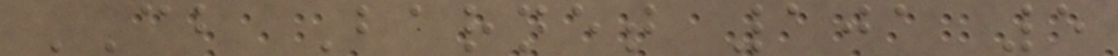CB Barnet 101 5
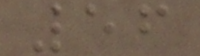56
